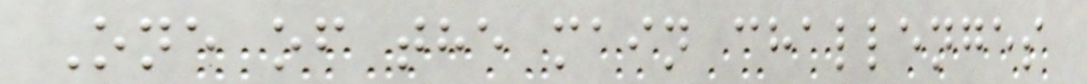One of the main challenges
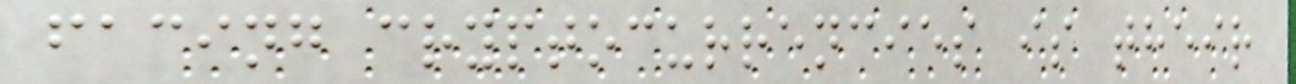facing cryptocurrencies is their
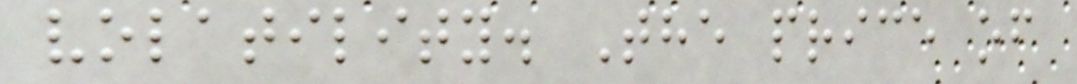volatility. The price of
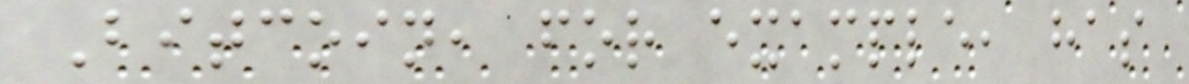Bitcoin, for example, has
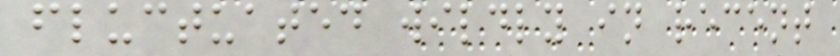fluctuated wildly in recent
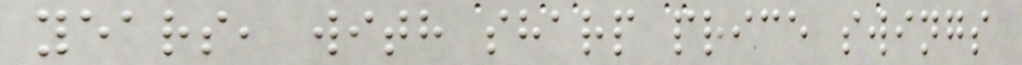years, with sharp price swings
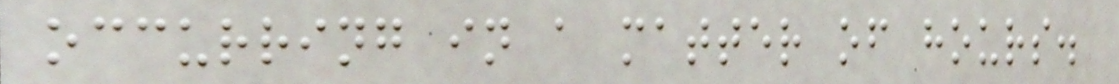occurring in a matter of hours.
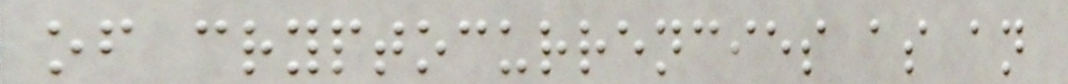of cryptocurrencies as an
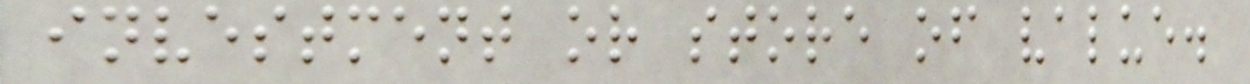investment or store of value.
